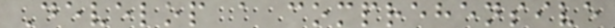Develop a comprehensive
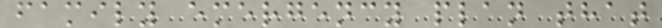family emergency plan that
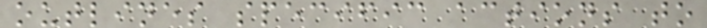outlines specific actions to
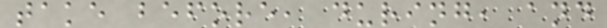take before, during, and
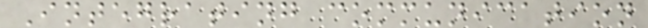Integrating communication
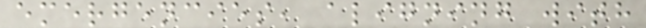emergencies, aligning with
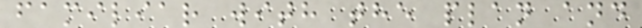familiar with the plan and
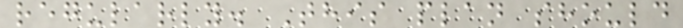regularly. This plan should
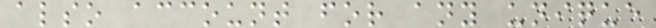also account for any unique
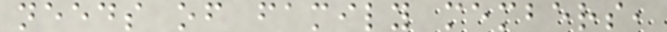needs of family members,
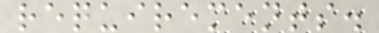requirements.
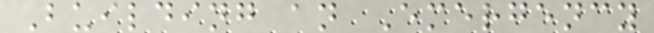Building an Emergency
